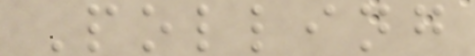Polling
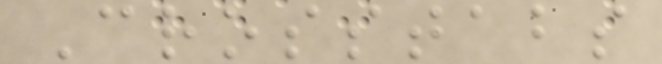Crosstabs
